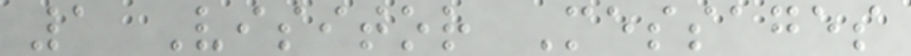1 Visitor Messages
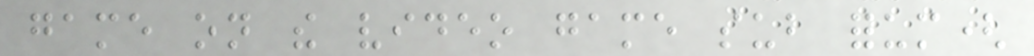game on the video game sub forum(
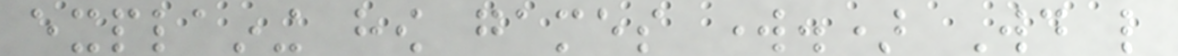explaining how games work.) Would like
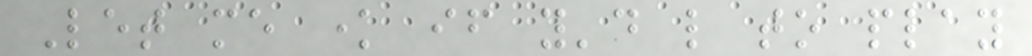Let me know if you'd like to play
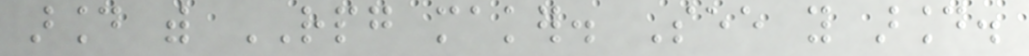around with RPG maker. See you around.
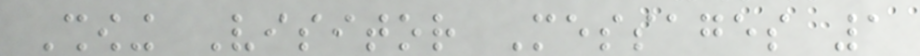Showing Visitor Messages 1
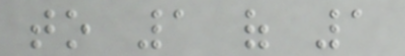to 1 of 1
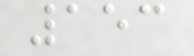153
